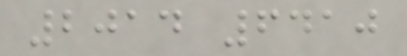2014 6410
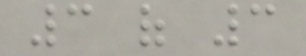3 of 3
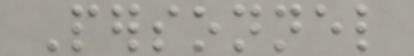Personnel
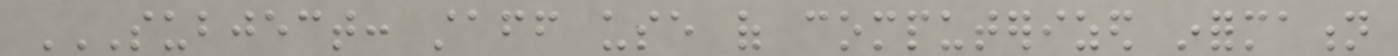SUBJECT: STAFF USE OF COMPUTERIZED INFORMATION
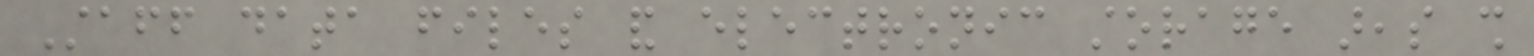Staff data files and electronic storage areas shall
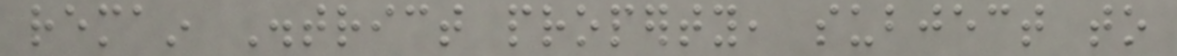remain District property, subject to
